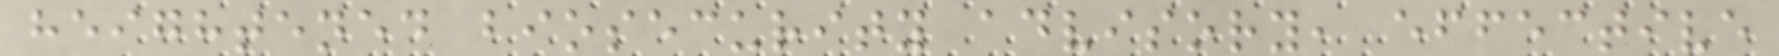heightened biosecurity advisory, effective
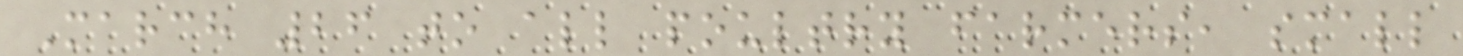March 26 to all poultry farmers, small
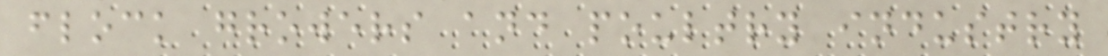flock growers and poultry industry
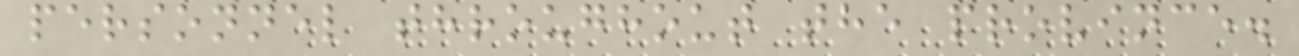personnel throughout the province.
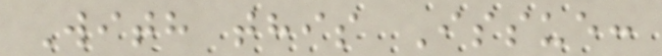With this Issue:
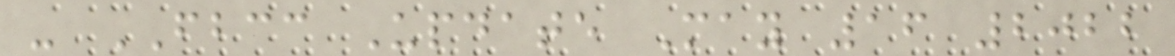- FBCC Update May 16 2022
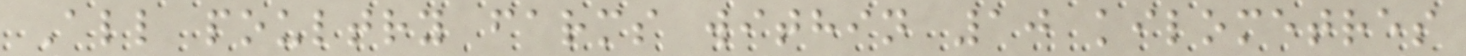All poultry farms within 10 kilometres
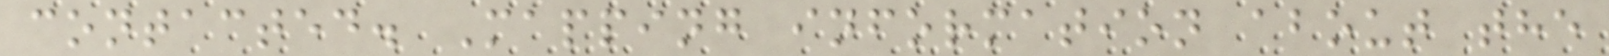contacted. Mapping information about the
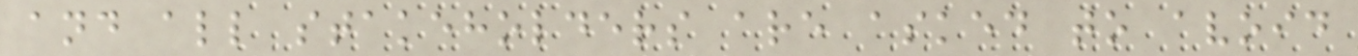and all stakeholders are asked to avoid
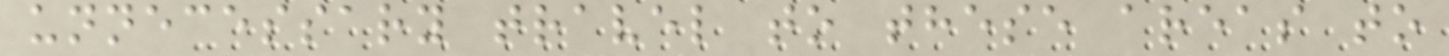unnecessary travel to these areas to
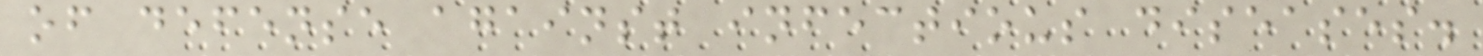of defense against infectious diseases.
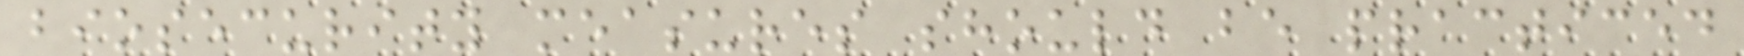biosecurity measures should be practiced
